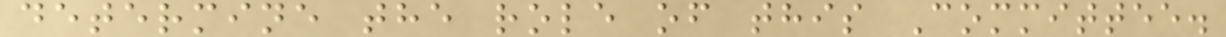determine the role of this Committee.
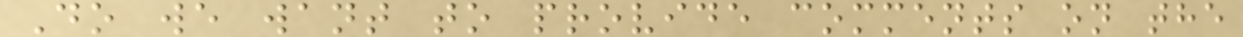Do we want to provide comments on the
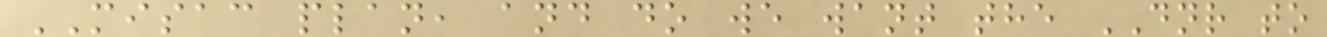MISAC plan, and do we want the DNR to
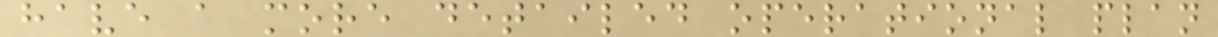have a more detailed operational plan
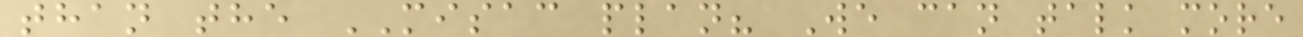than the MISAC plan? We can talk more
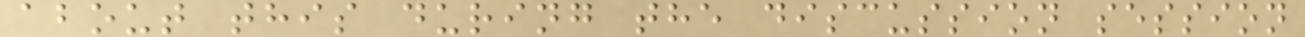about this during the discussion session
